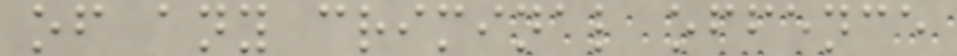of any criminal offence
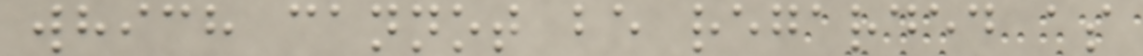which cannot be regarded as
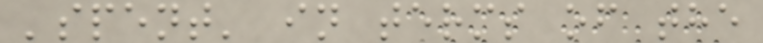'spent' in terms of the
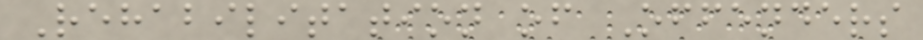Rehabilitation of Offenders
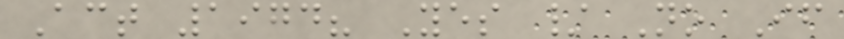Act 1974? Yes / No If
